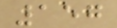157
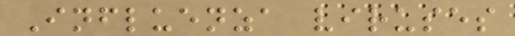Influenza viruses
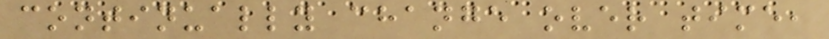continually change over time,
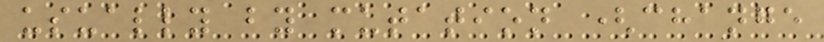usually by mutation (change
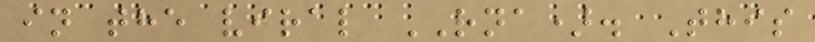in the viral RNA). This
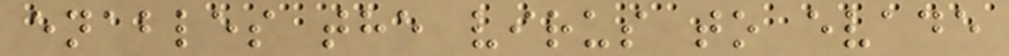enables the virus to evade
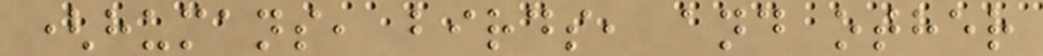(humans, birds, and other
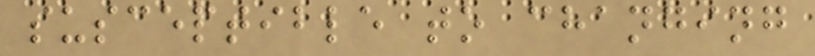susceptible to changing
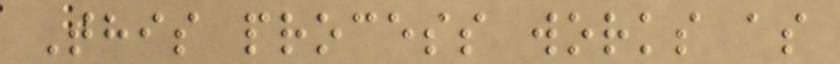This process works as
